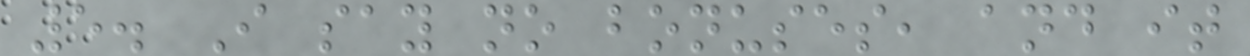5. I say no bonuses, and it
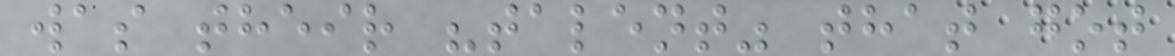was their "talent" that got
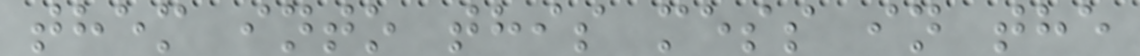them into this mess in the
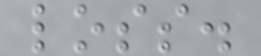loss.
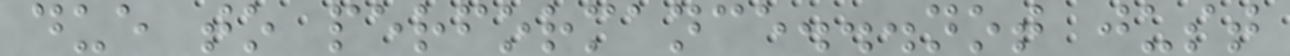due to performance...not just
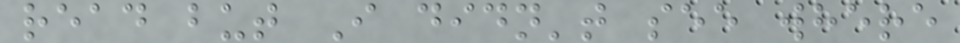read but I didn't see where
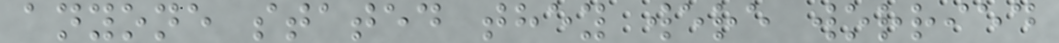anyone stated they were worried
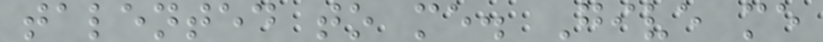talented to me. Give me
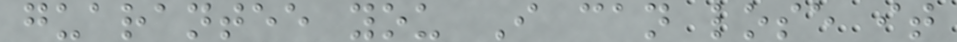guarantee you I can lose it
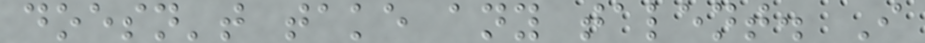doesn't take any talent. I
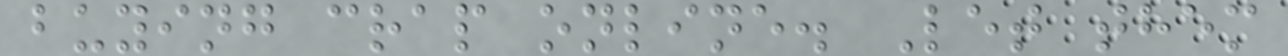buying crap online. Let them
